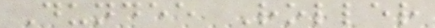Dundee Roller
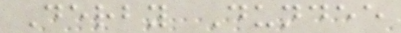Derby Dundee
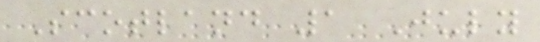Scotland 1 July
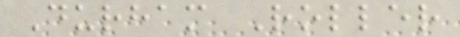Durham Roller
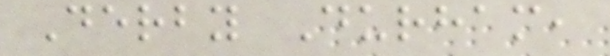Derby Durham,
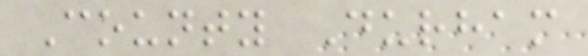County Durham
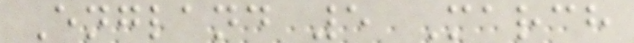England 5 March
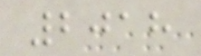2018
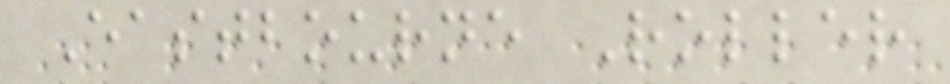Eastbourne Roller
